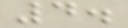4.
